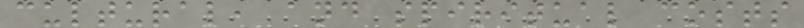cultural, and spiritual costs
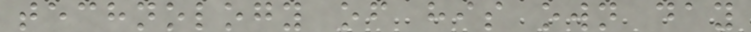technology of his own day
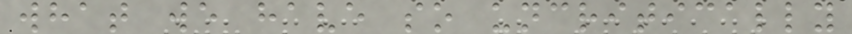what we have so uncritically
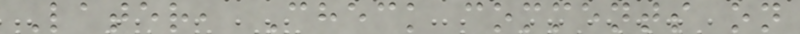Later, Check comments on
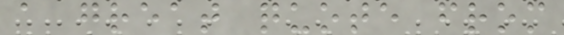a great quote from
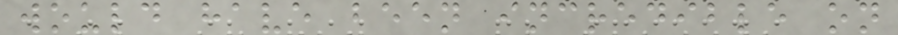would have been incredible on
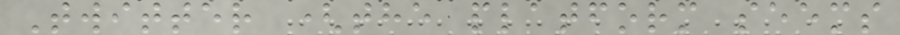Twitter (the platform seems
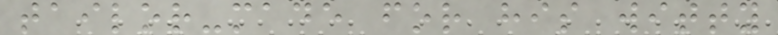tailor-made for his witty
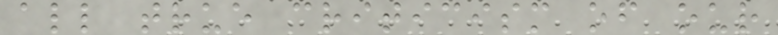all true criticism of our
